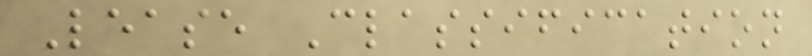Lease Classification
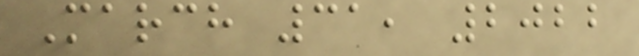March 31, 2022
